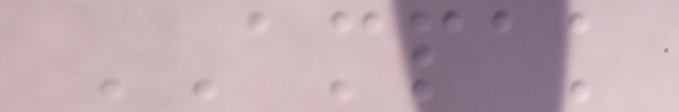AMPAK
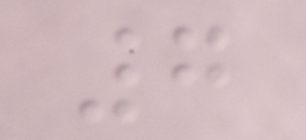7
